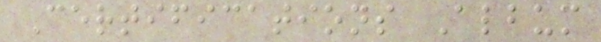Certifications Album
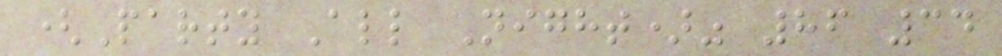(Party All Night)" 86 34
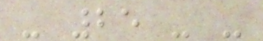- 25 - -
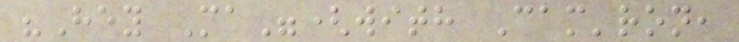"Hey Ma"(with Cam'ron,
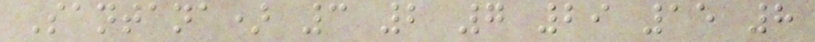Santana) 3 2 7 29 15 8
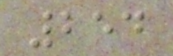254
